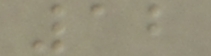12
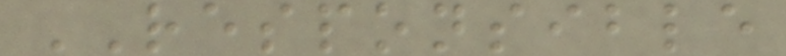RESPONSIBLE
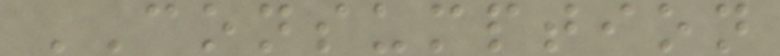CONSUMPTION
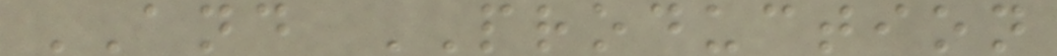AND PRODUCTION
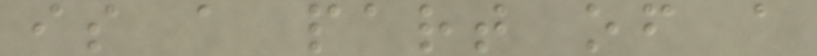is a part of a
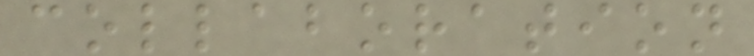collaboration
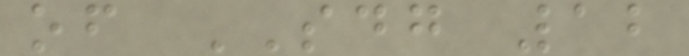of SDG 12
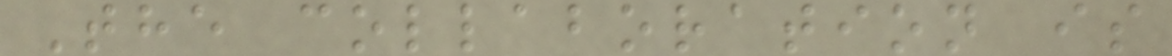The collaboration is
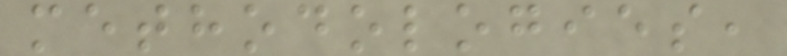methodologies,
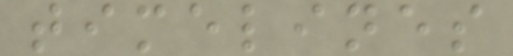timelines
